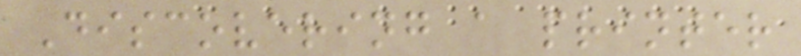Discovering a printer
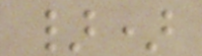})
